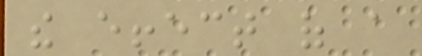the effect of a
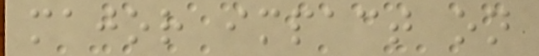major impact on
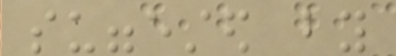suggested by
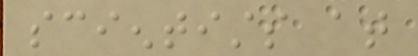scientists at
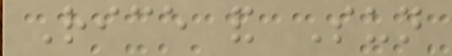Rice and Sun
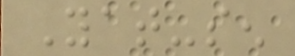Yat-sen
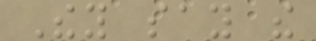They say the
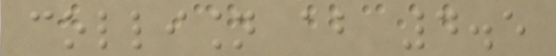collision about 4.5
